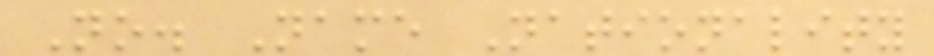No. Name Nationality
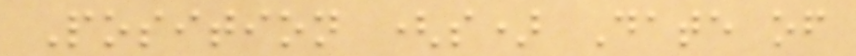Position (s) Date of
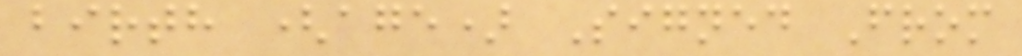birth (age) Signed From
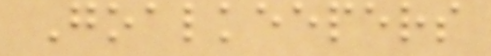Goalkeepers
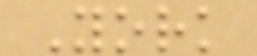York
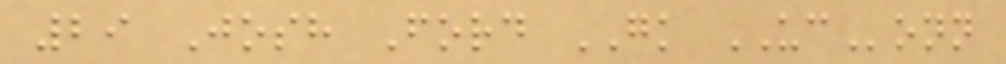29 Josh Ford GK UConn
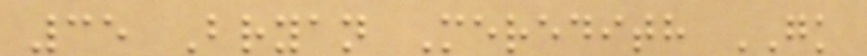35 Bryan Meredith GK
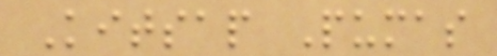Kitsap Pumas
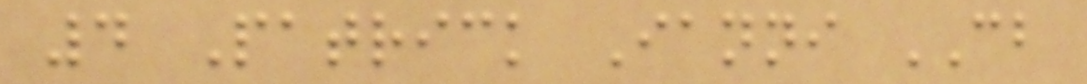4 Patrick Ianni CB
